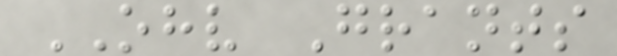OHV Grants
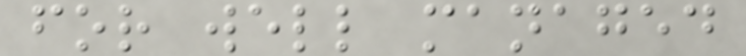for well managed
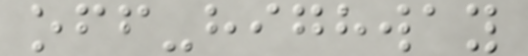off-highway
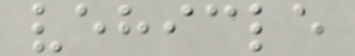vehicle
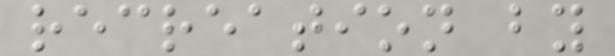recreation by
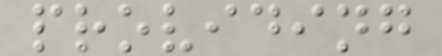providing
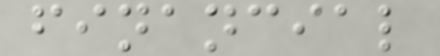financial
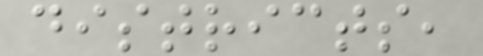districts,
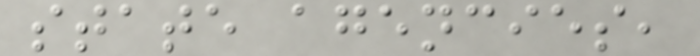state agencies,
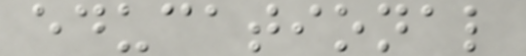educational
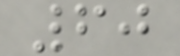60
